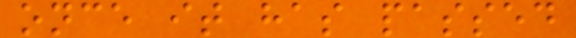once it has passed
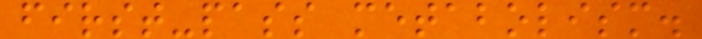first-pass metabolism.
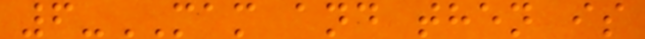6-MAM and then is
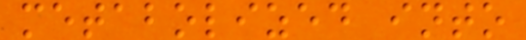metabolized into
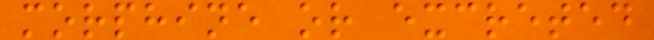morphine or excreted
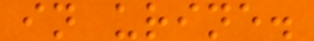in urine.
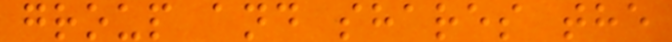group and shares the
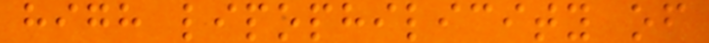high lipophilicity of
